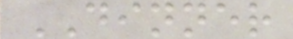DINNER
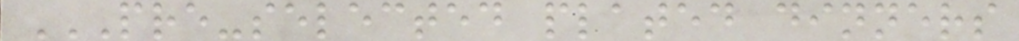PRE-SELECTED PLATED DINNERS
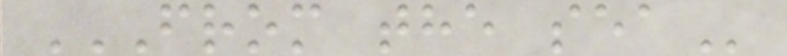FROM THE SEA
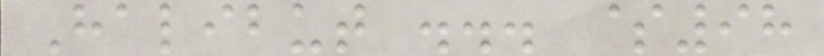Halibut ... $98
